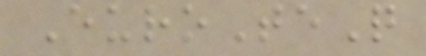EuroTeQ
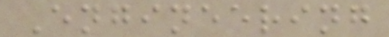Engineering
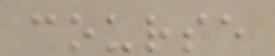course
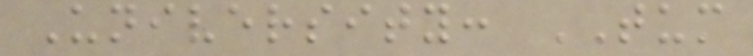University: TUM
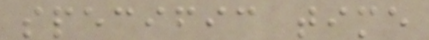specific time
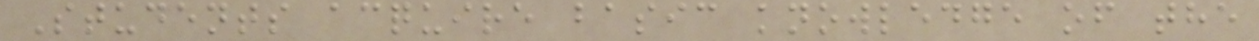Students acquire basic knowledge of the
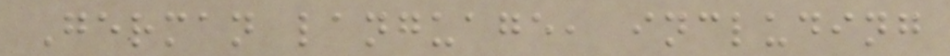German language, including
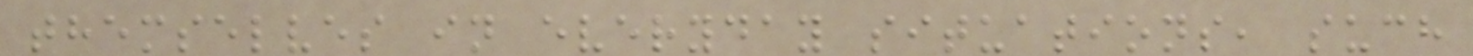themselves in everyday situations, such
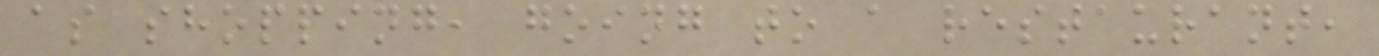as shopping, going to a restaurant,
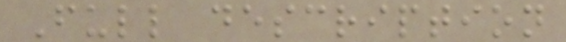Full description
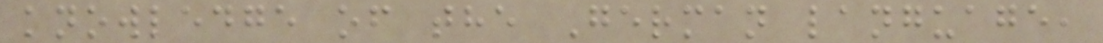knowledge of the German language,
